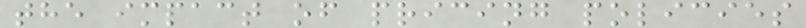the impact of pricing policies
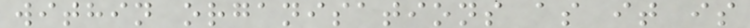within organisations as it is
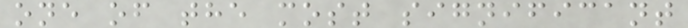one of the most significant
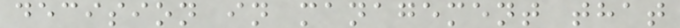decision in management that
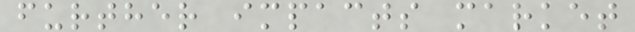further impacts market
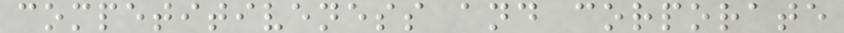competitiveness and corporate
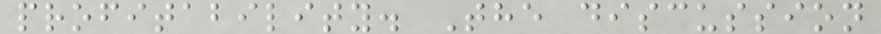profitability. The discussion
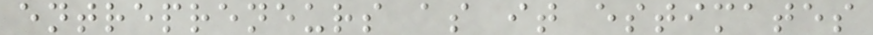entrepreneurs as it estimates
